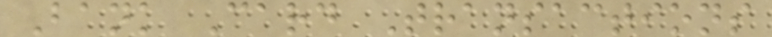Bank Card Transactions
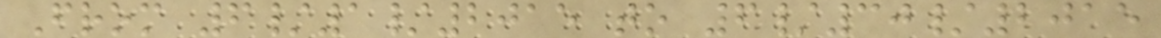From 6/1/2015 to 6/30/2015
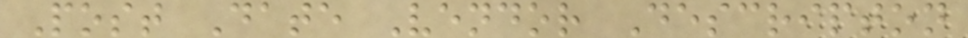Post Date Vendor Descripton
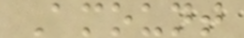Amount
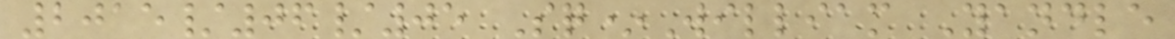2015/06/05 Sq*William Yandle
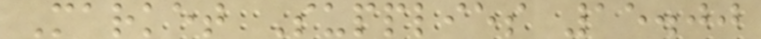Market Supplies 15.00
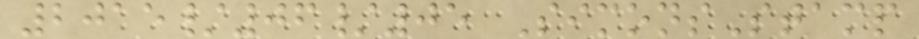2015/06/05 SimonsStamp
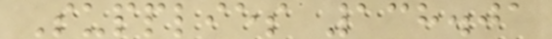Supplies 138.01
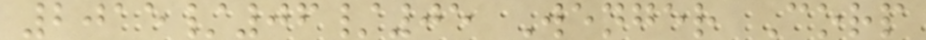2015/06/05 Wenger Corp
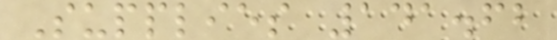Supplies 141.62
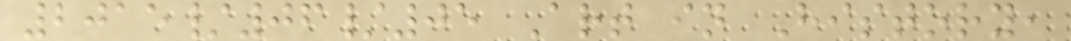2015/06/05 Art in History,
